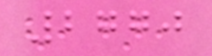2770
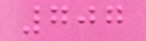707
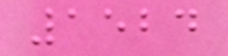1524
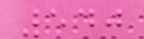540
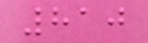810
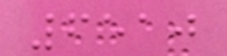6510
